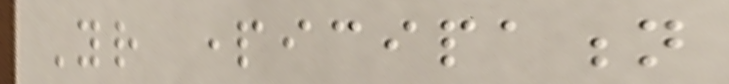Your participation
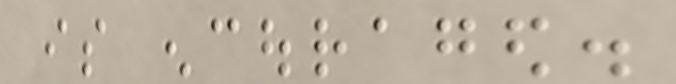is encouraged.
